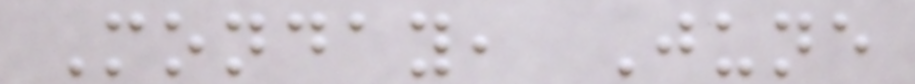Monday, June
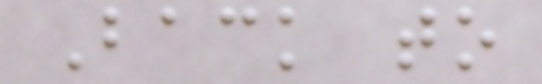Back to
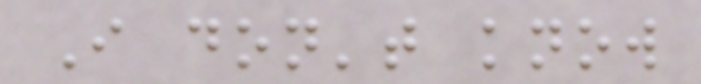I don't know
